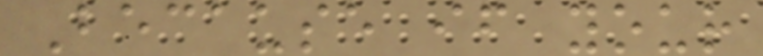Because if your
